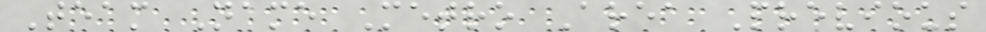Team Name Metro Area Previous
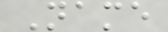Name
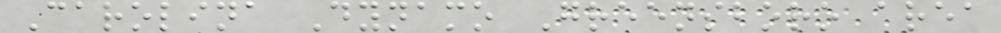Carolina Dynamo Greensboro area
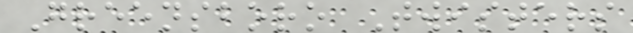Greensboro Twisters
